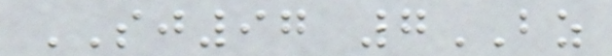SJ97 7BZ
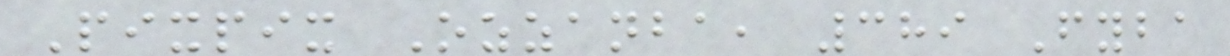Pixpix Ozzanba, 389 Fyba
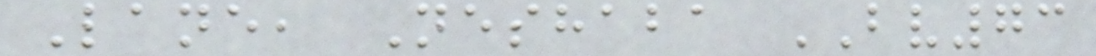Lane, Neshaba BV73
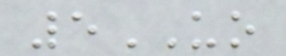5UO
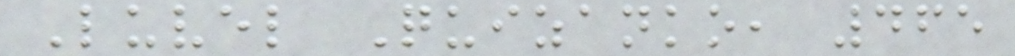Luvel Quizanko, 465
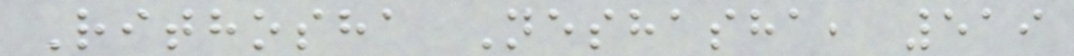Rithosha Neshasha, 519
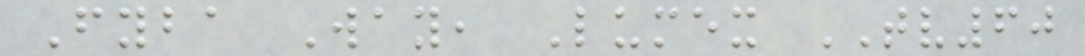Fyba Way, Lumex TV60
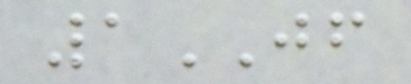1JF
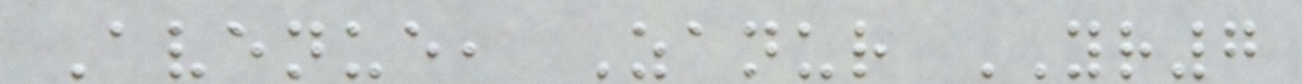Avenue, Zanur YR7
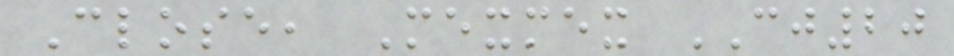Close, Mexmex CJ20
